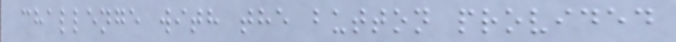challenge with the button provided
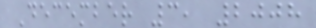December 3, 2008
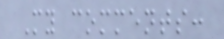My comments:
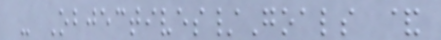- Objectives/Goals &
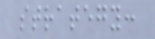strategy:
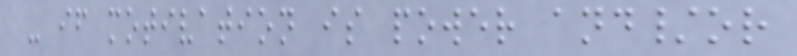- if motivation is power and/or
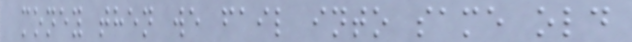money then we fail into same old
